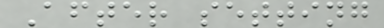After setting
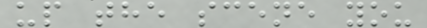up the scene you
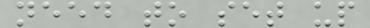need to set up
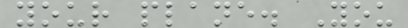your plane. You
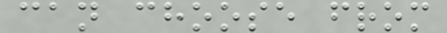can choose from
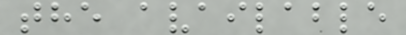the available
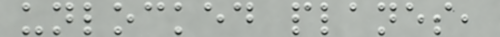unlocked planes,
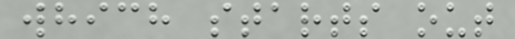which starts out
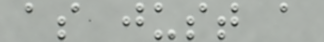as just a
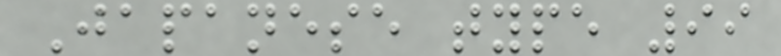Japanese type 99
